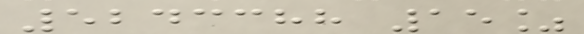5243388 15%
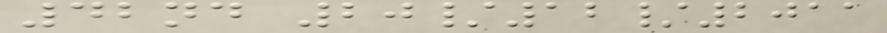42nd 20/12/2011
